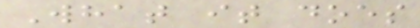What it does
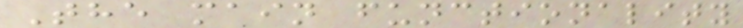The main functionality
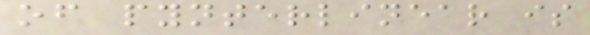of pynterlinear is
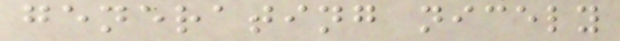generating nicely
